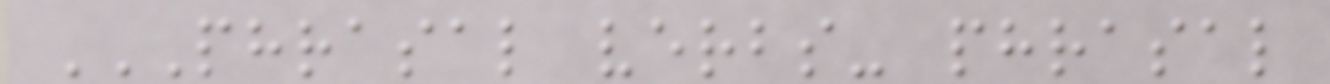PHRASAL VERBS- PHRASAL
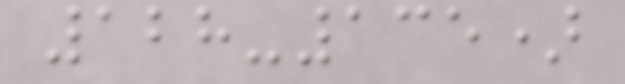128-135)
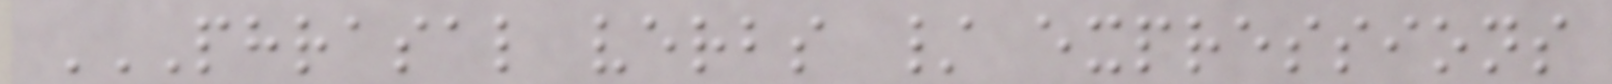PHRASAL VERBS / EXPRESSIONS
